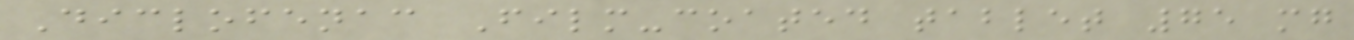Diclofenac Film-coated tablet 75 mg
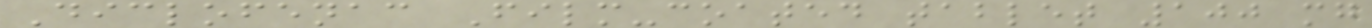Diclofenac Film-coated tablet 100 mg
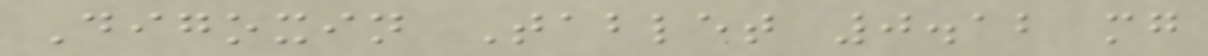Digoxin Tablet 0.12 mg
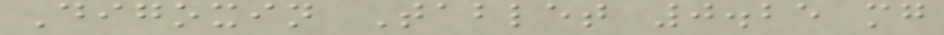Digoxin Tablet 0.25 mg
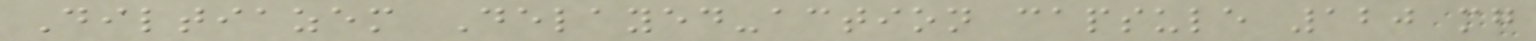Diltiazem Delayed-action capsule 120 mg
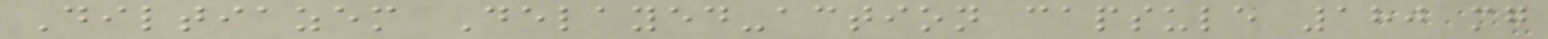Diltiazem Delayed-action capsule 180 mg
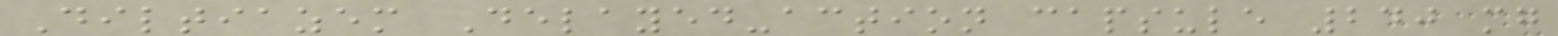Diltiazem Delayed-action capsule 240 mg
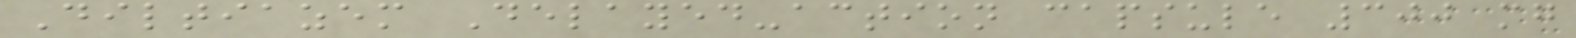Diltiazem Delayed-action capsule 300 mg
